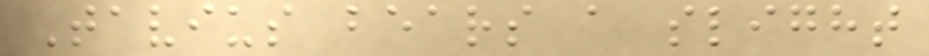Tavius bears a slight
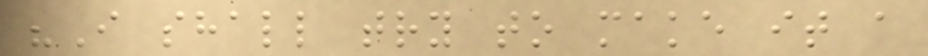"I shall try to make it a
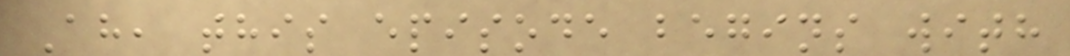Ah, this episode begins with
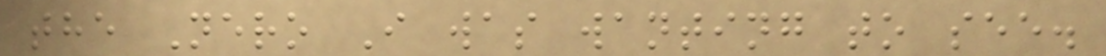the Nero I was wanting to see.
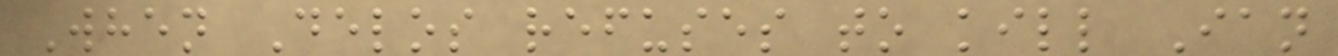When Delos refuses to kill Ian
